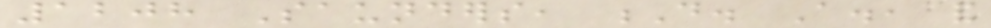1208 Saunders, D. A., and
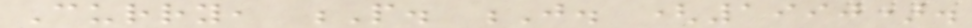Curry, P. J. (1990).
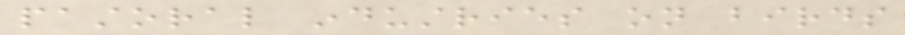pastoral industries on birds
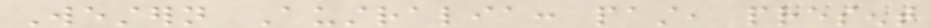Western Australia: past, present
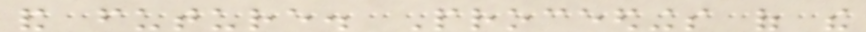and future. Proceedings of the
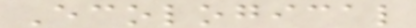Ecological
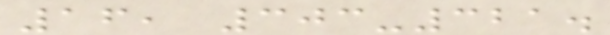16, 303-321.
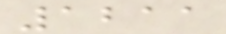1211
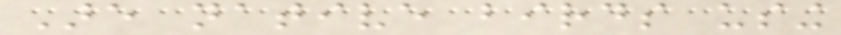Are native birds using
